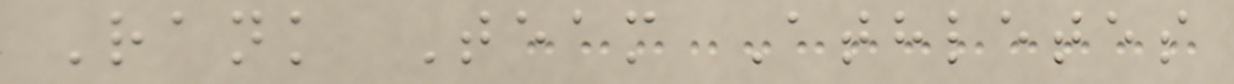Rank Team Athletes
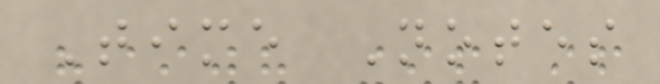Time Notes
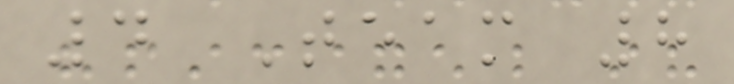4 Team 8
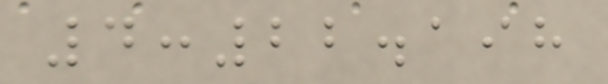4:22.198
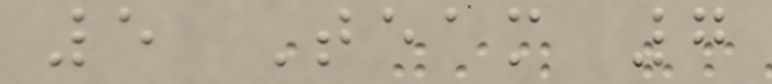5 Team 7
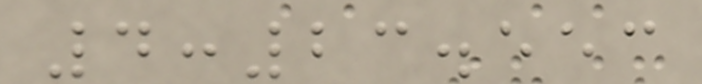4:23.553
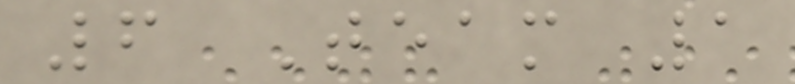6 Team 1
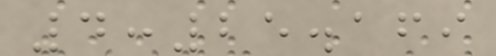4:25.169
